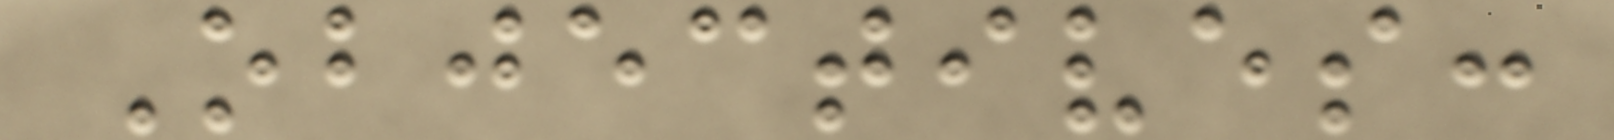Objectives:
